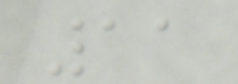11
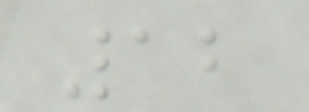12
